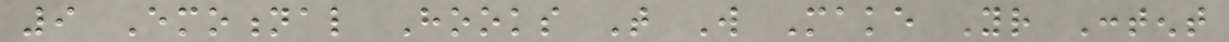9 Emotional Hooks That Will Make Your Content
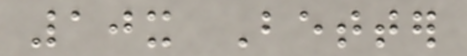10x Better
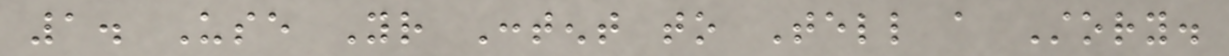1. Use Your Content to Tell a Story.
